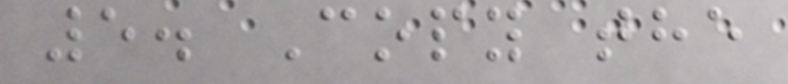5. Copy the
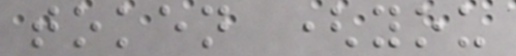token (you
